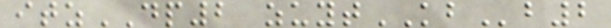itzDP2 zuytKBb2
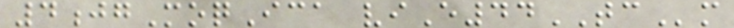4jgMoqIca viE44TCm
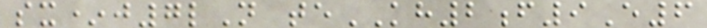sx*j7lN teKH2f9E6
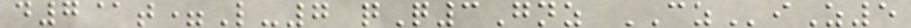d7@t=L-7 qQ3Gnz CZiZ5
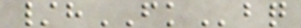/hFKbq
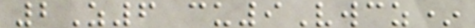2Z6 cu9Vwcz*
